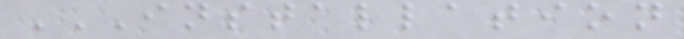INSTALLATION
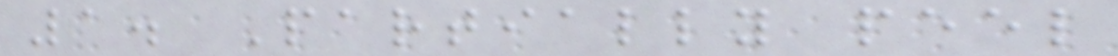1. Partially peel
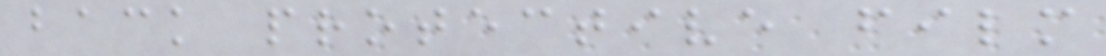back protective film
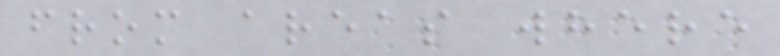from areas where
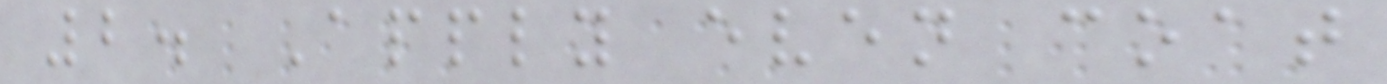2. Apply even coat
